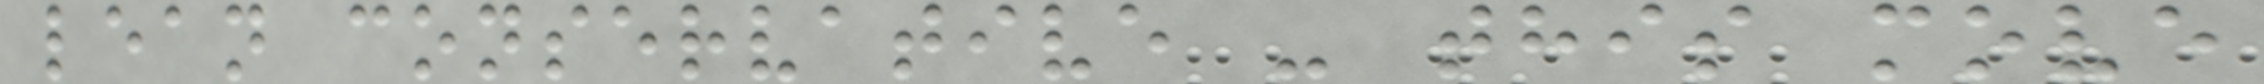lean conservative - this move
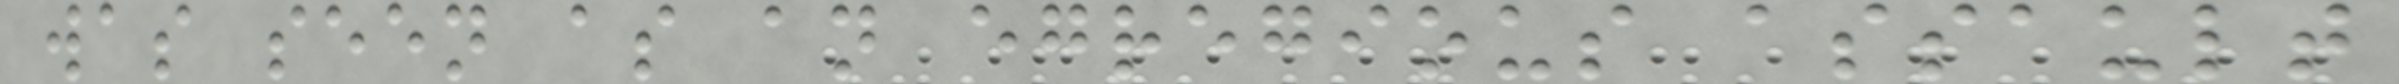was seen as an egregious assault
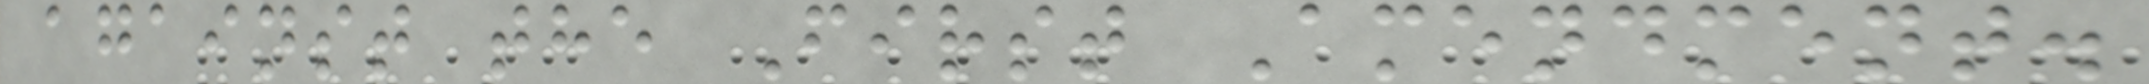against the First Amendment.
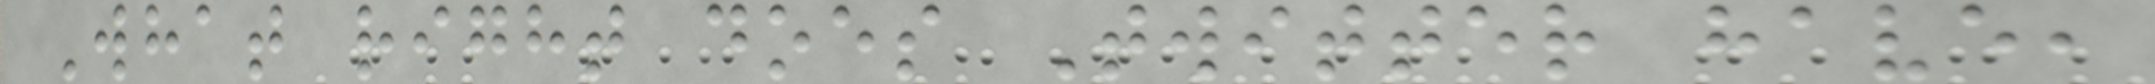What right does Twitter have,
